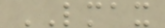LMAX
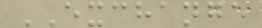EXCHANGE
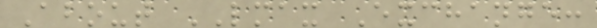About LMAX Exchange:
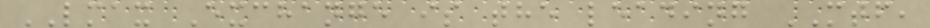LMAX Exchange is the leading MTF,
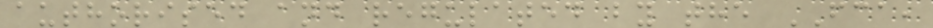authorised and regulated by the FCA,
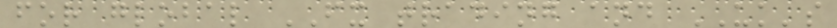for global FX trading and UK's
